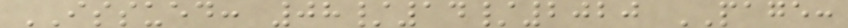ISSUED: 08/14/2020 PAGE:
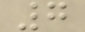7
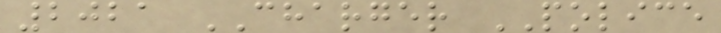2021 CHARGER POLICE
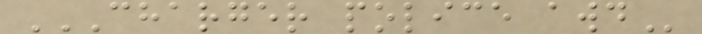CHARGER POLICE AWD
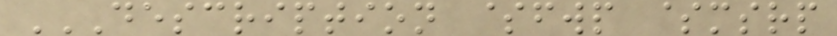DESCRIPTION $FWP $MSRP
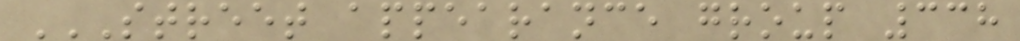STREET APPEARANCE GROUP 338
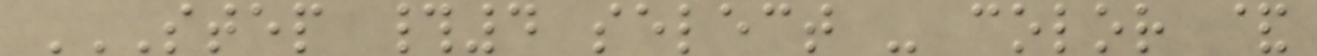STEP #4 SELECT - COLOR &
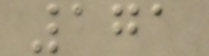171
